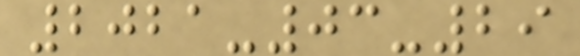2021-03-29
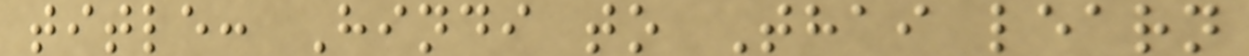title: Hindi to Thai learn
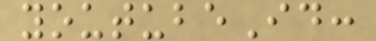youtubeId:
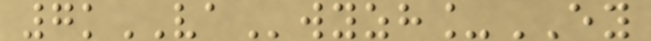7kVAwyzh_EY
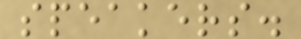speakers.
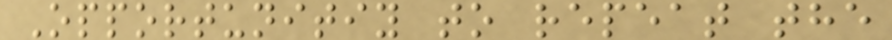Opportunitiy to repeat the
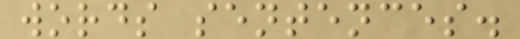words sentences.
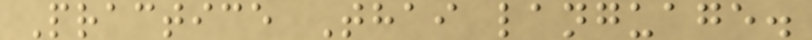Practice Thai language.
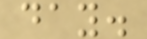day.
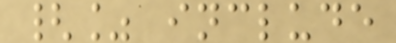{% include
